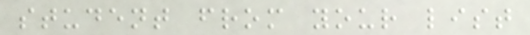student from your list
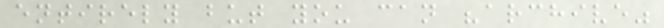entirely but you can "archive"
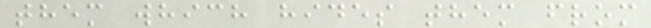them which hides them from
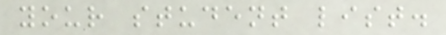your student list.
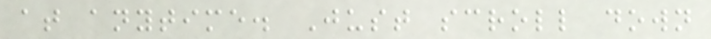at anytime. Just scroll down
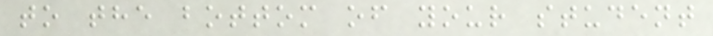to the bottom of your student
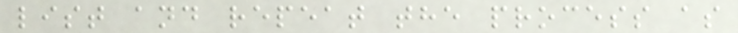list and repeat the process as
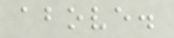above.
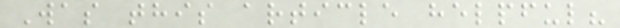Was this article helpful?
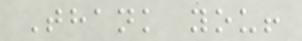Thank you!
